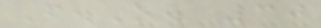F.O. 30
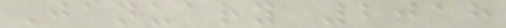January 2018
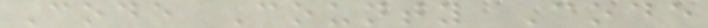Code County Code
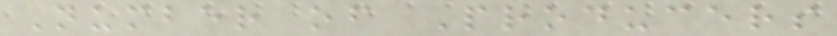Number of Producers
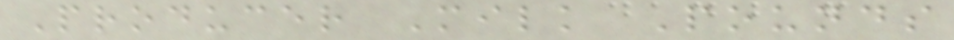Producer Milk Pounds
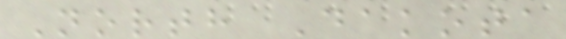North Dakota
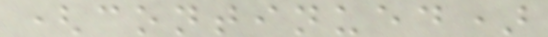(continued)
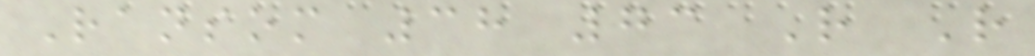Ransom 38 73 R R
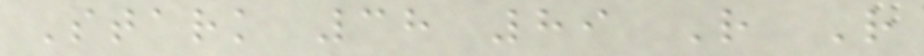Stark 38 89 R R
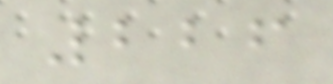226
